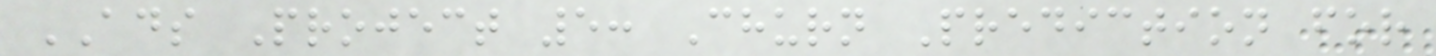ADS Project 5: Churn Prediction for
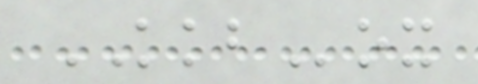KKBox
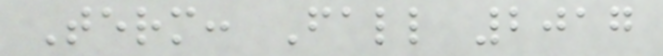Term: Fall 2017
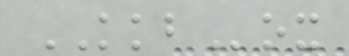KKBox
